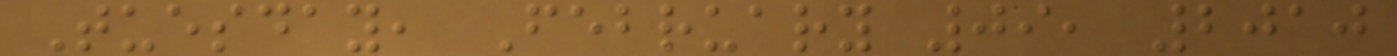Tuesday, February 09, 2010
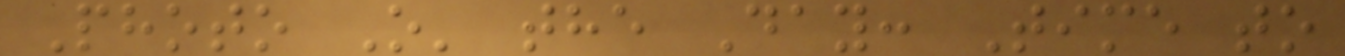Photo O' the Day: Time to
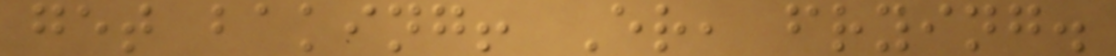get baking! Er, frying.
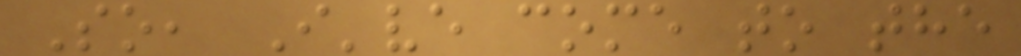So, I've come to the
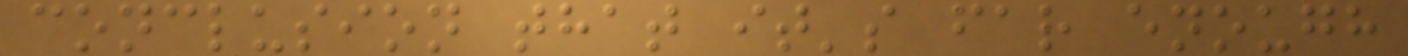conclusion that it's far enough
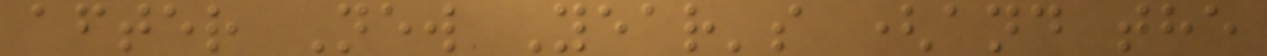after New Year's (and the
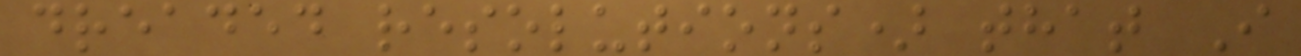dreaded resolutions) that I
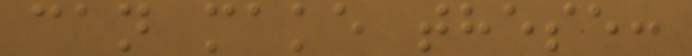can make these:
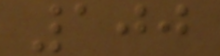100
